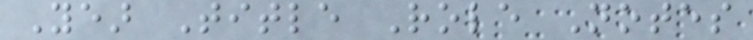Year Title Role Notes
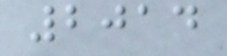2014
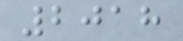2018
